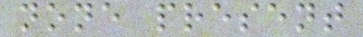none present
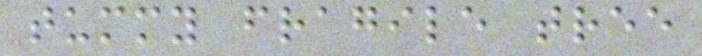tummy fragile tree
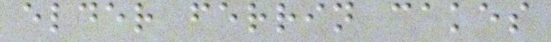elder ferrin cakes
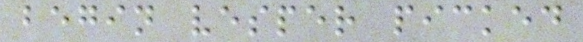begin vesper picked
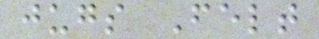jugs Felt
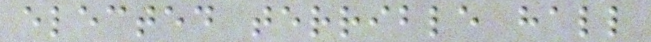elected terrible hall
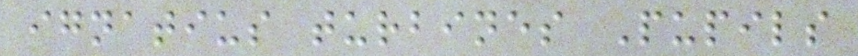ignatius turbines Pupils
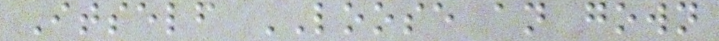Itself LOOSE an gown
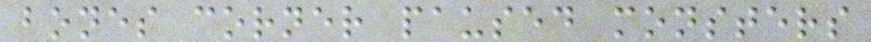bones corner paused monsters
